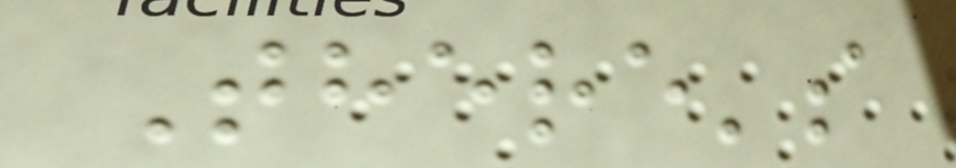There's
